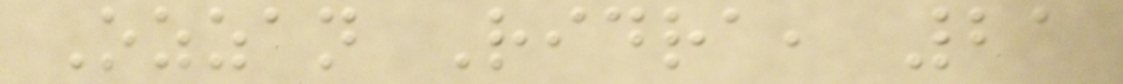Ozzan Ridra, 21
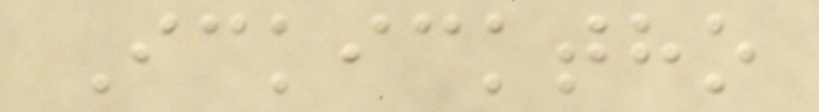Ickicktho
